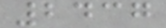2437
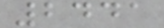2441
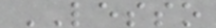LESSO
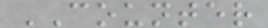COUNTER
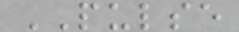PULSE
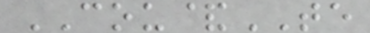COU&TE
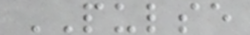PULSE
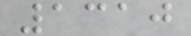1310
